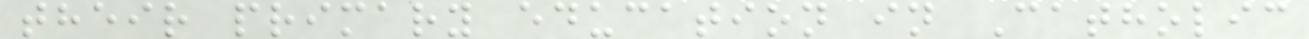their primary education in Catholic
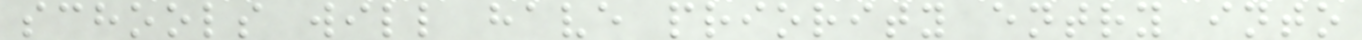schools will have priority entry into
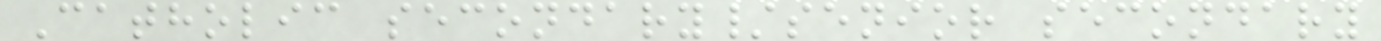Catholic secondary/senior secondary
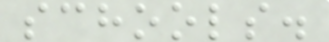schools.
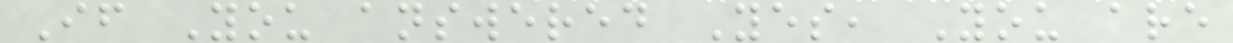If You answered Yes, You are
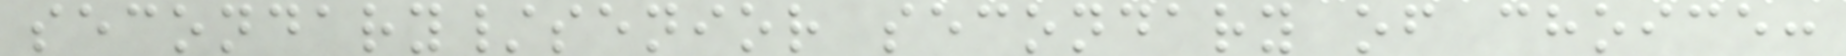secondary/senior secondary of choice:
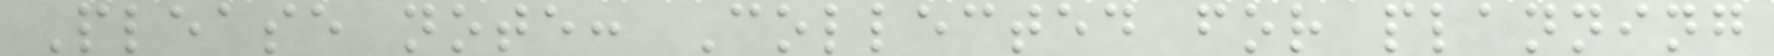Please note: Collected for planning
